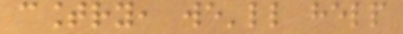country, we'll help
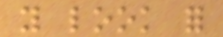you look for
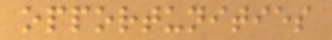opportunities
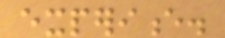experience.
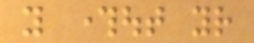you throughout your
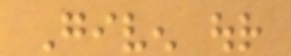Given our
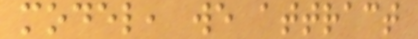model, we attract
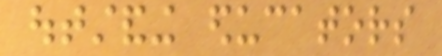outstanding educators
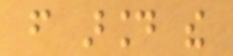from around the
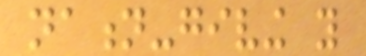nation-giving you
